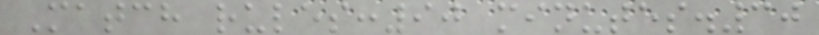Match rules:90 minutes.30
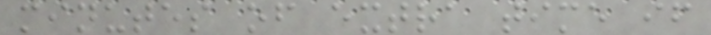minutes of extra time if
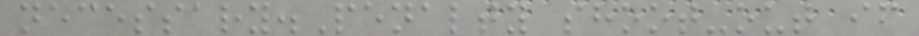necessary.Penalty shoot-out if
